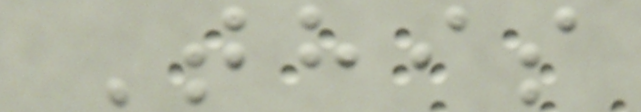This
